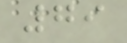79
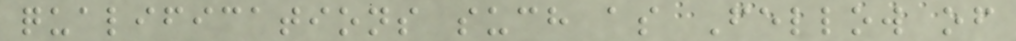qualifications such as Fellow of
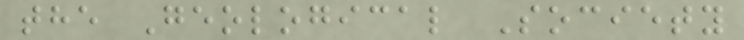the Geological Society
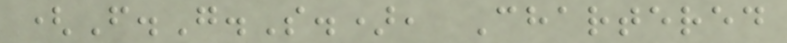(F.G.S.), Chartered
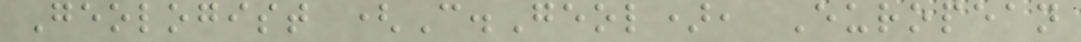Geologist (C.Geol), European
